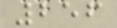256
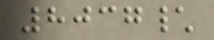8037\
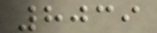8039
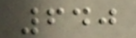640
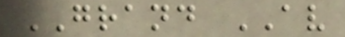GRAND AV
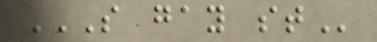S GAY ST
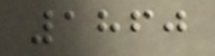1860
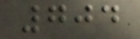704
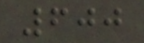600
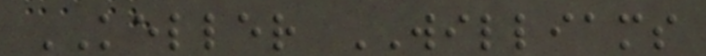KELLER WILLIAMS
